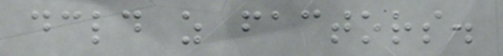declared as factors.
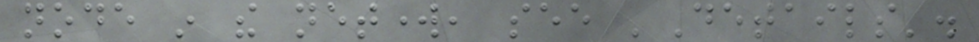node in the network, see 'Details'.
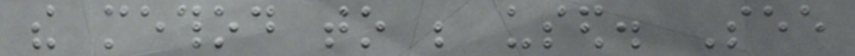the method to be used. See
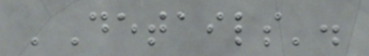'Details'.
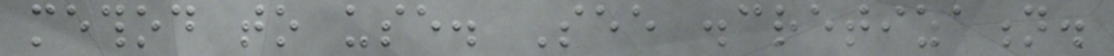method to use. See discretization.
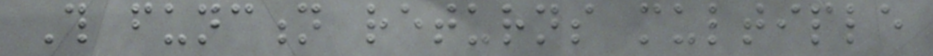This function returns multiple
